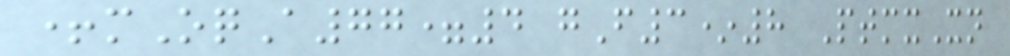+mOqA77=4 gF3*8 PtmxXn
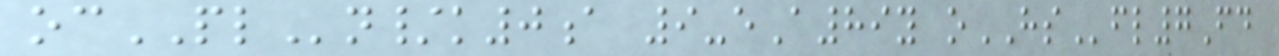ocPLn/k0a 9-eA89y oHSfl7Fd
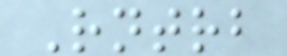Rntrb
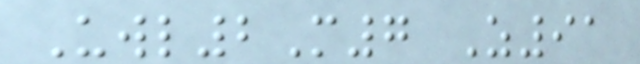Uwl2M7 Z91
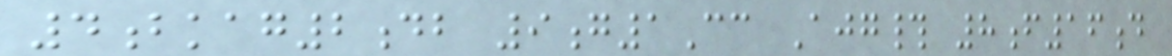4bkag2db 9g1Cc Ajg# 8f16d
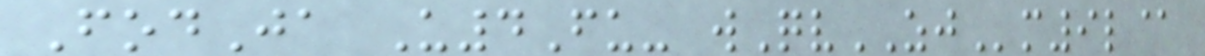FodJa U4Fu- wQvZJm9l@
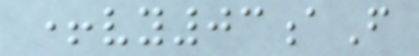+vy03aF
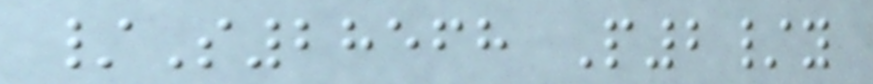/S28568 P2/y
